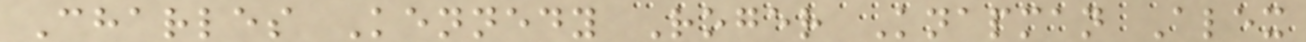Charles Kennedy Roger Knapman Alex
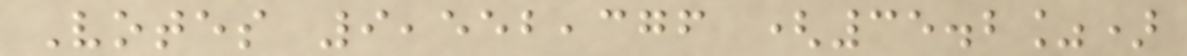Votes 9,552,376 (35.2%)
